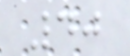40
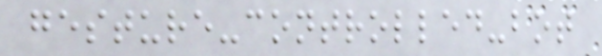gesture-controlled-bot
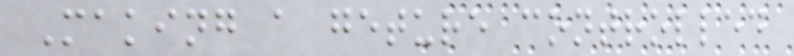Making a geture controlled
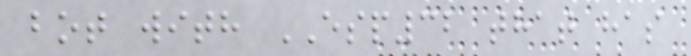bot with ESP32 that has
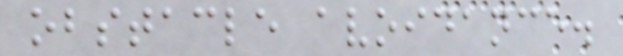obstacle avoidance.
